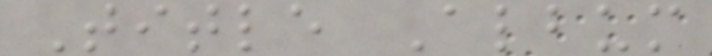Title Album
